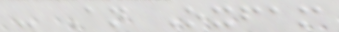- An Oxfam
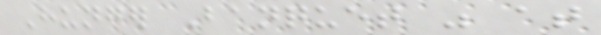Hunger Banquet was at
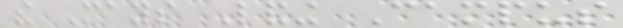the Mays Landing Campus
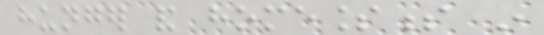hunger and homelessness in
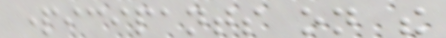participants on the
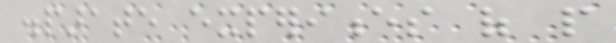disparate experiences of people
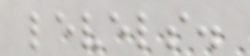levels.
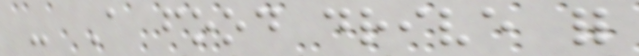- A food drive for
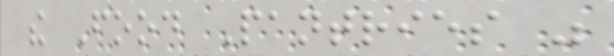the Food Pantries was
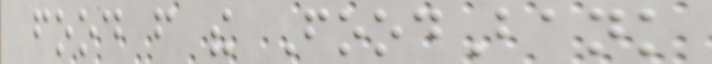food from the FoodBank
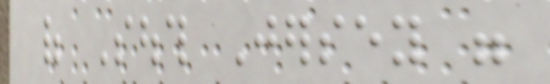of South Jersey were
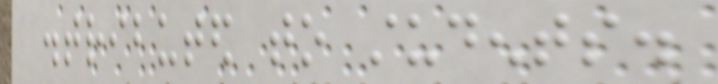distributed to students.
